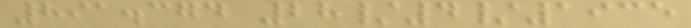891.374 28/4/1935
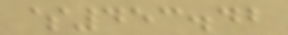$453.42
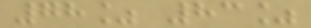78% 83%
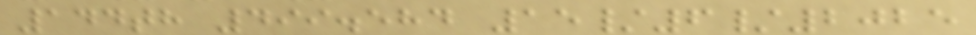144th 499.584 15/6/2025
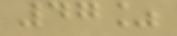47%
